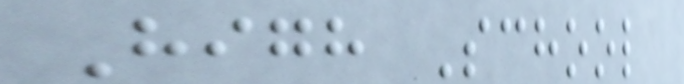High School
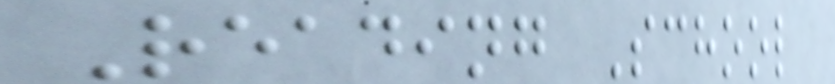Reading School
